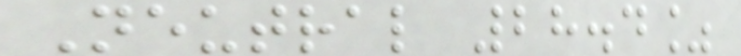Neutral 28.4%
